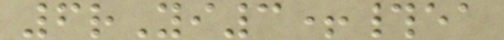6rYi3+#ea
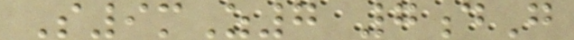S9mZ7 7dG
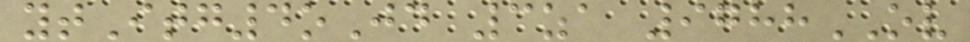ytItg4oJd 3za 9788OV
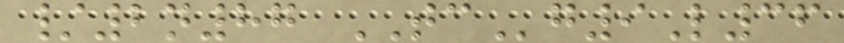/2n87 TCg9L36
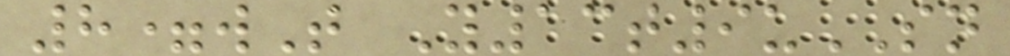8=wT Y13t9uSN
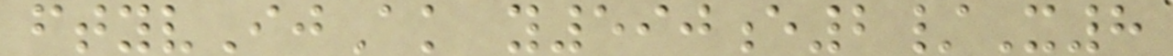ftyvIjAk y590e2/X8
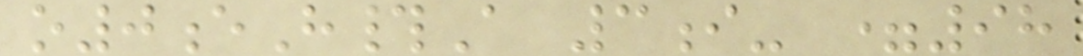o0eH#A 3i- =98
